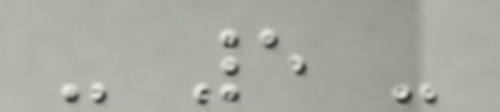- 5 -
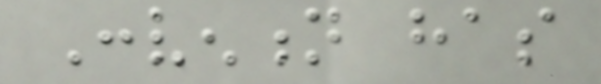Convention has
